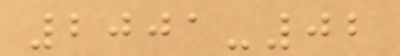2001-02
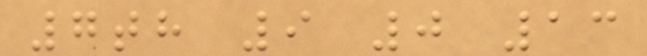7th 9 0 13
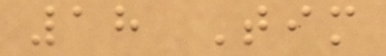18 Tim
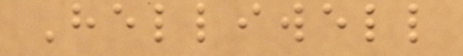Helliwell
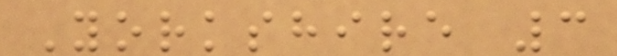Yorkshire 3
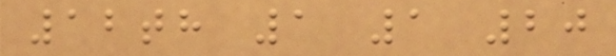12th 1 1 20
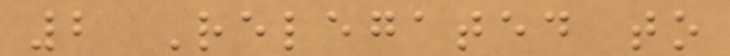2 Relegated to
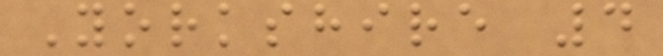Yorkshire 4
